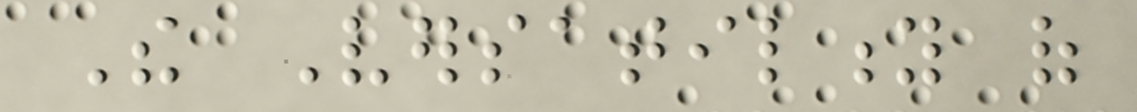The Versatility of
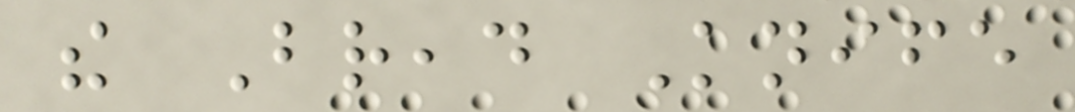the Bread Knife
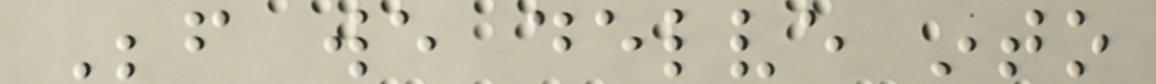Before we delve into
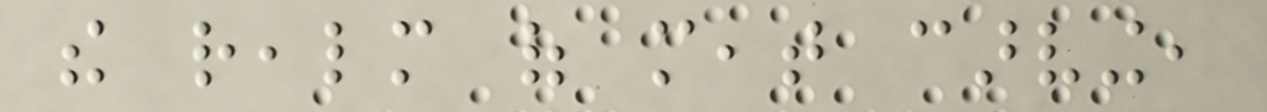the realm of meat carving,
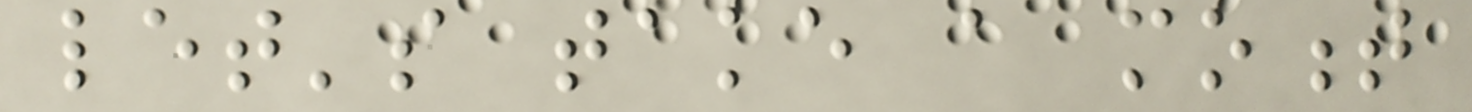let's take a moment
